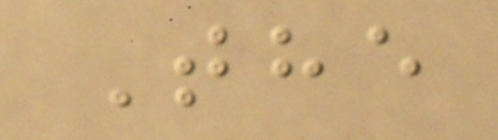The
